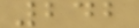242
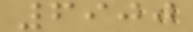6900
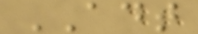ADT
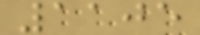1105
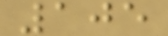105
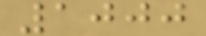1000
